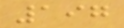197
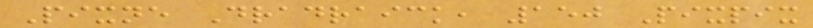Pixne Dradraick, 150 Pixpix
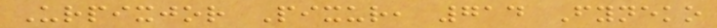Urpixjor Pixur, 714 Fyneko
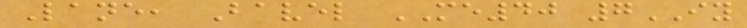Lane, Bavel ME40 7IY
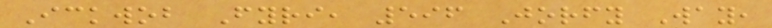Ickwob Fyri, 596 Jorfy Way,
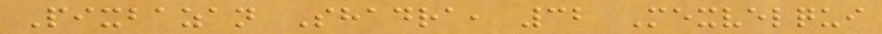Pixbazan Shadra, 32 Mexvelqui
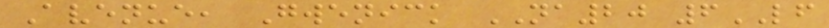Avenue, Gwenick NA20 6LF
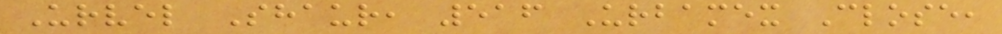Urvel Shaur, 516 Urbamex Close,
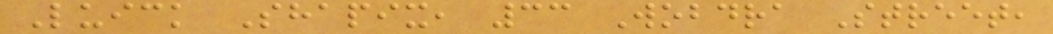Luick Shapix, 33 Wobdra Street,
